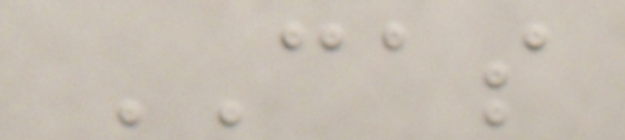CAS
